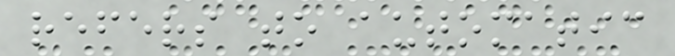refers to automatic
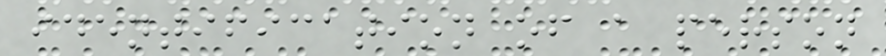identification of a person
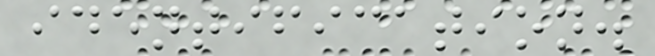identification.
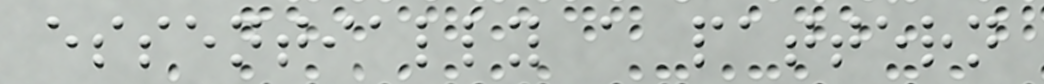essentially a pattern
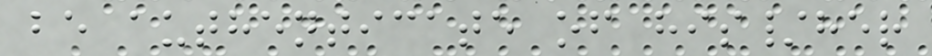be authenticate of his/her
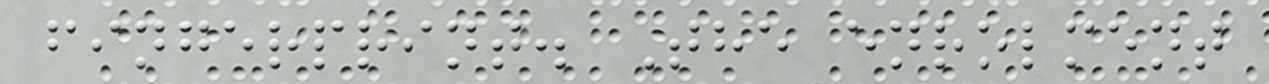fingerprint. The enrolment
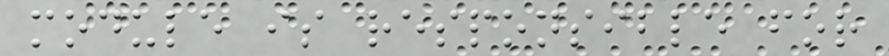module is responsible for
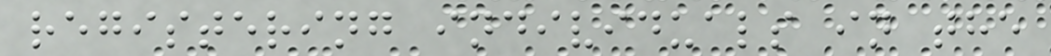registering individuals in the
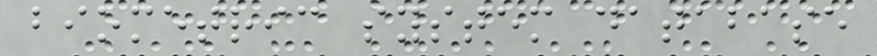biometric system database
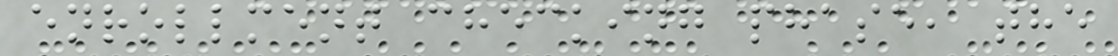enrollment checking phase, the
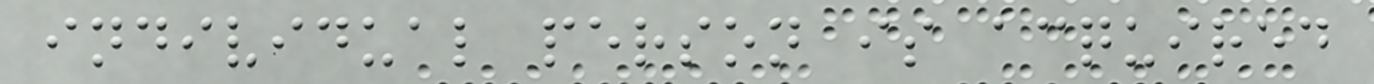individual person is acquired
